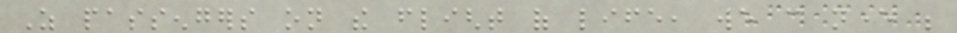As passengers on the flight of life, we can never be
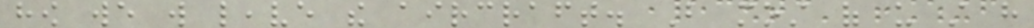how we will leave the aircraft. But most of us still have
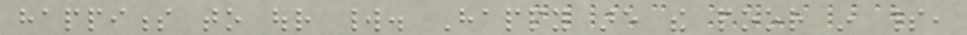happiness to our world. Happy are the poor in spirit,
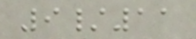9/11
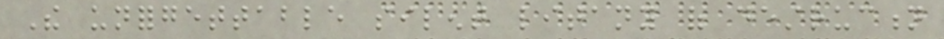The unforgettable silent litany of destruction
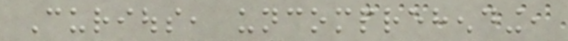Curious, uncomprehending,
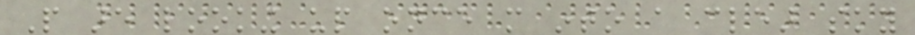People are looking up once more into a clear sky
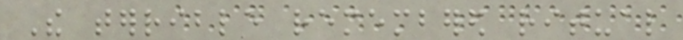The terrible remembered ritual
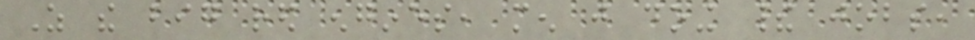As the big red engines, men just doing their jobs,
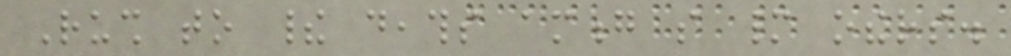Rush to their deaths among so many others.
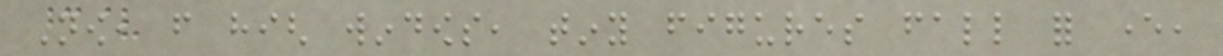Now, from high windows, tiny figures fall for ever,
